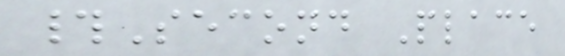#Second Place
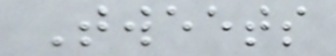Tweets
